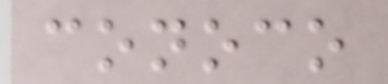conoco
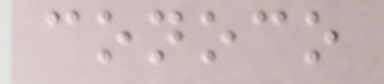conoco
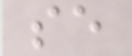se
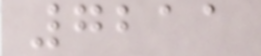7211
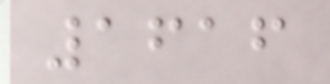1616
